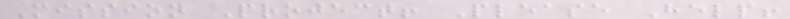Mission Project! Please Help!
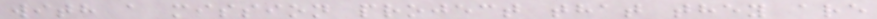with a mission project that they are
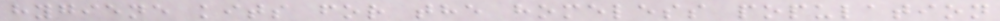hygiene kits for the homeless population
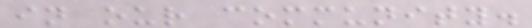in our community.
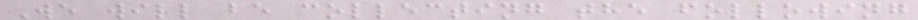We will be collecting the following
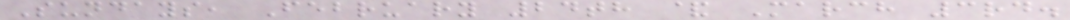Sundays, February 24th & March 3rd.
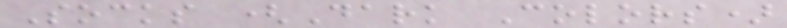Socks (Dark Colors)
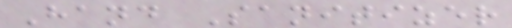Hand Sanitizer
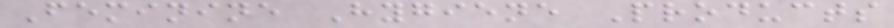Feminine Hygiene Products
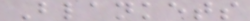Blankets
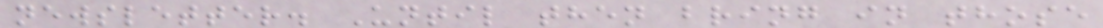newsletter. Until then bring in those
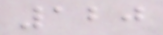120
